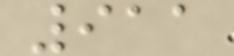911
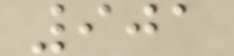901
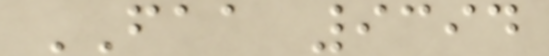FAA 9394
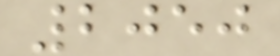2050
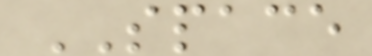SPACE
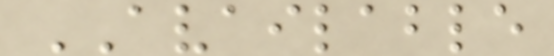AVAILABLE
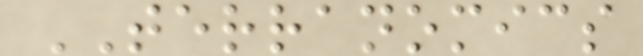TERRANOMICS
